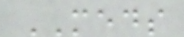MEDS
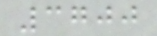3700
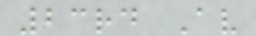23rd Av
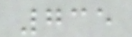735
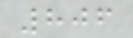806
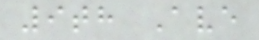9th Ave
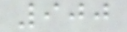900
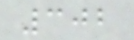302
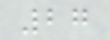27
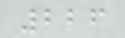226
